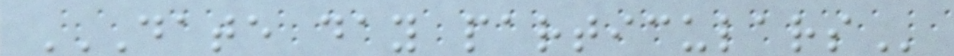DATE DAY PARTICULARS
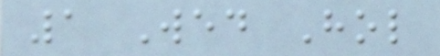1 Wed Hol
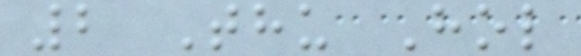2 Thu Hol
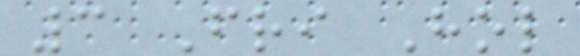3 Fri Hol
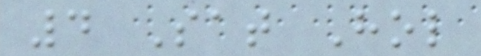4 Sat Hol
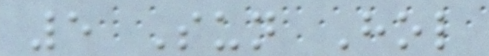5 Sun Hol
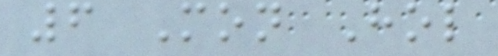6 Mon Hol
